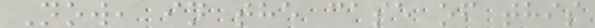Now, in the case of this
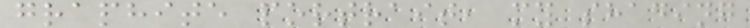graphite portrait, my shading
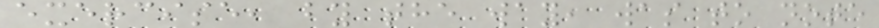exercise, by the way, was to note
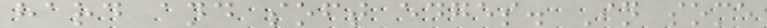hard and soft edges. In some
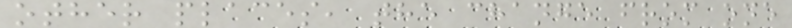other places, the change from one
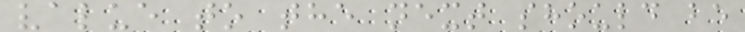value to the next should be
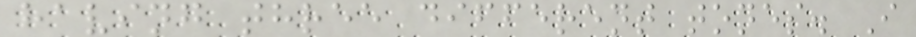having three different tones. I
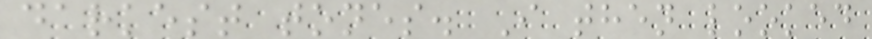darkest tones. I then looked
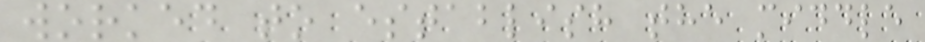worked to establish the middle
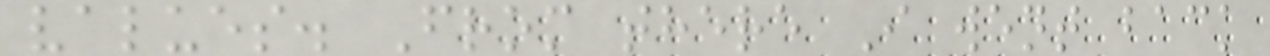values. From there I went back
